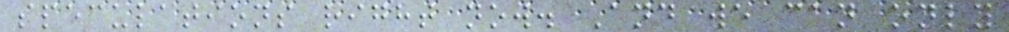speculations right now. And we can only
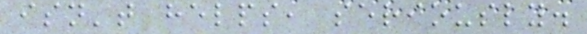isn't helps, seriously.
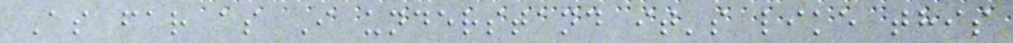As far as I understand it's like this
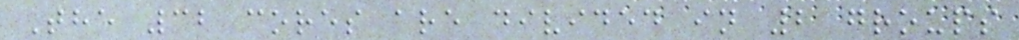The 32 cores are divided in 2 groups
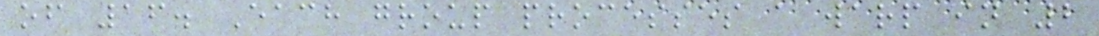of 16. Each group processes a warp in 2
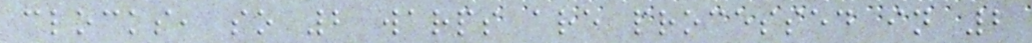clocks, so 2 warps are processed in 2
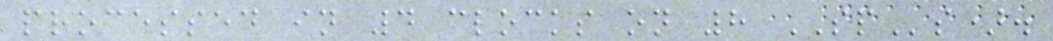processed in 4 clocks on 8 SPs).
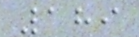189
